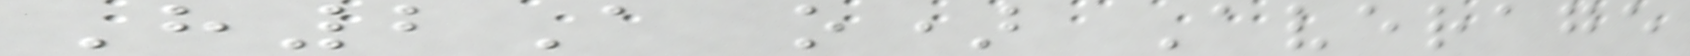H2A o) Average
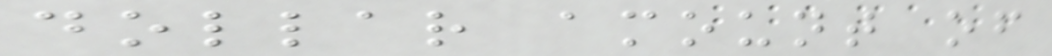dollar amount of
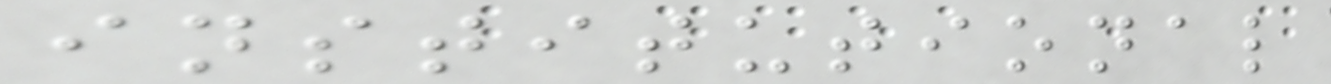institutional
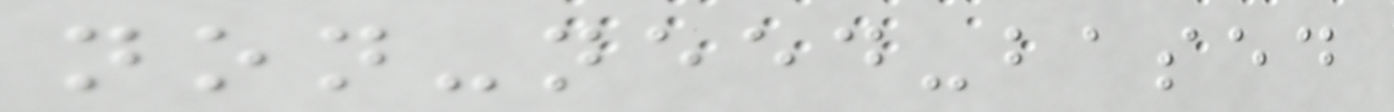non-need-based
